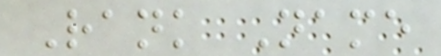Rank Name
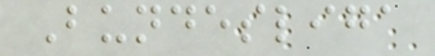Bundesliga
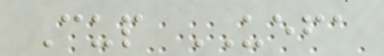Cup UEFA
